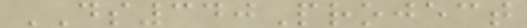DS340Project
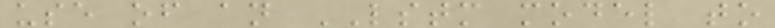use of an LSTM model to
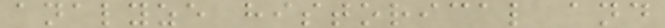analyze historical and
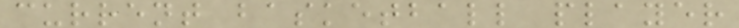current basketball player
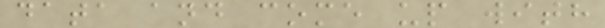data and come up with
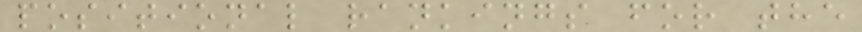positional rankings for the
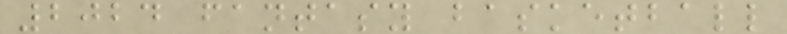2024 fantasy basketball
